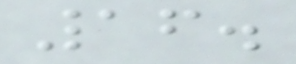16.
